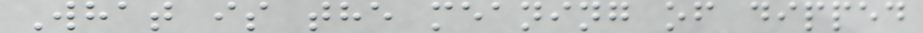What is the meaning of dipped
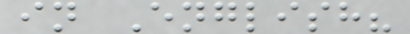in English?
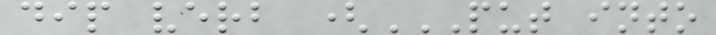dip verb (PUT INTO
